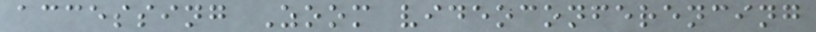accessing Zoom videoconferencing
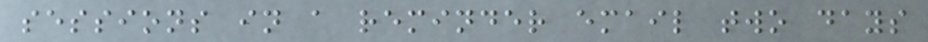sessions in a reminder email two days
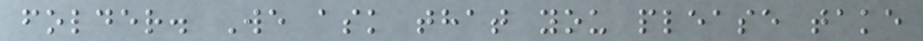folder. We ask that you please take
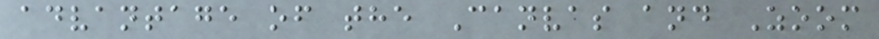advantage of the Canvas and Zoom
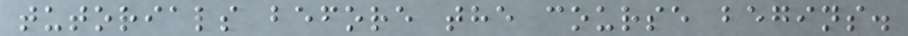tutorials before the course begins.
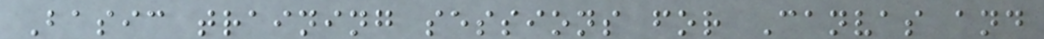Basic training sessions for Canvas and
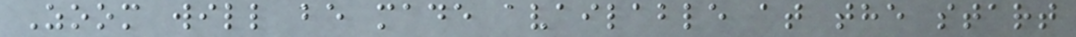Zoom will be made available at the start
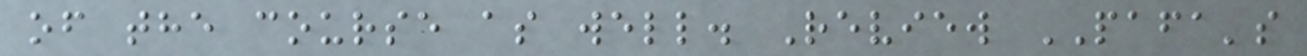of the course as well. Review PAFA's
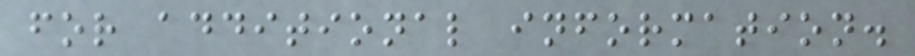for additional information.
